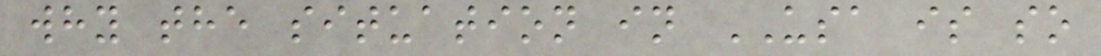why the situation in USA is so
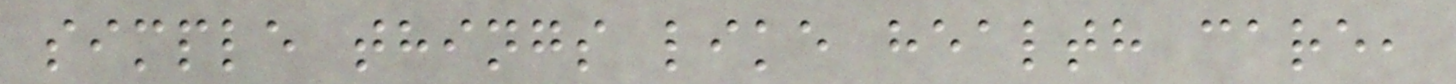simple things like health care,
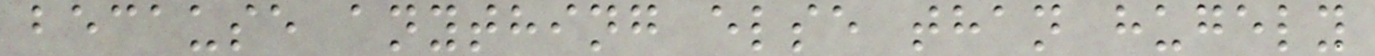because anything else than hugely
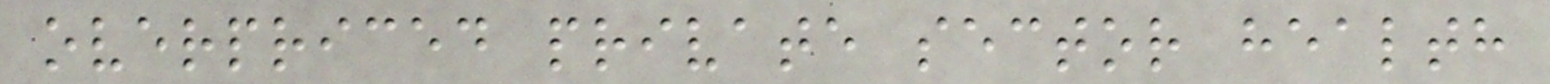overpriced private sector health
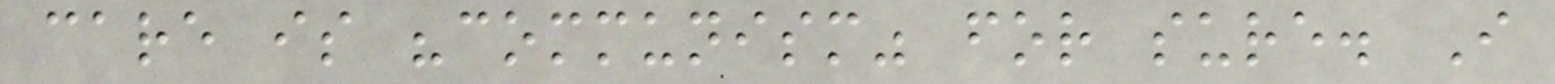care is "communism" for sure. I
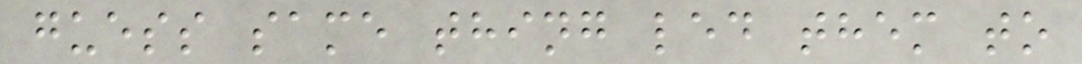guess same thing led them to
